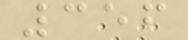356
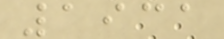1931
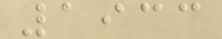1933
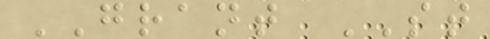GRANT ST
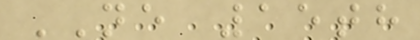NE 15th
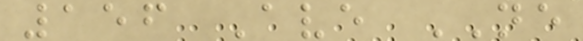156 Ave NE
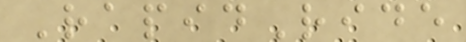RapidRide
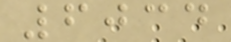6034
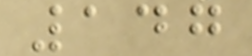147
